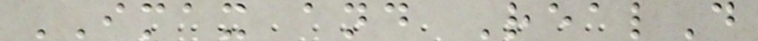IMAX and RealD
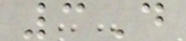3D
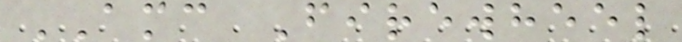AMC Firewheel
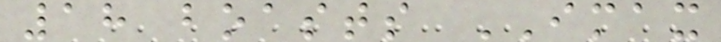18 boasts IMAX
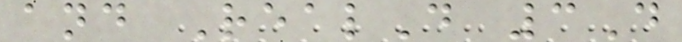and RealD 3D
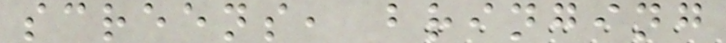screens, bringing
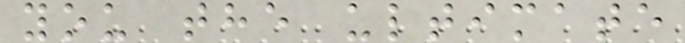you the ultimate
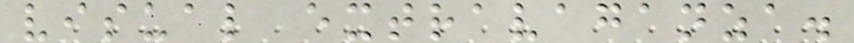visual extravaganza.
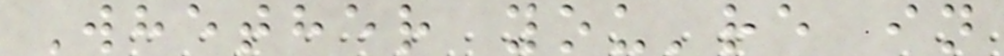Whether you're in
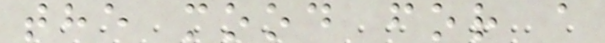the mood for a
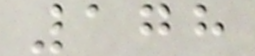178
